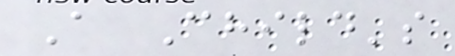A Child's
